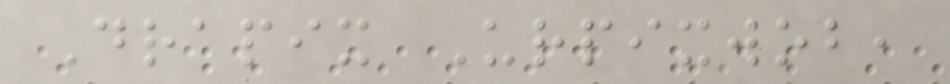Drapix Urpixwob,
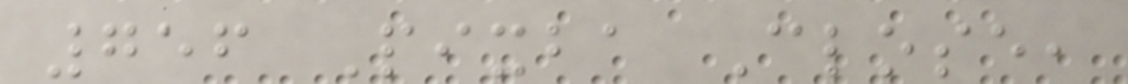756 Pixba Close,
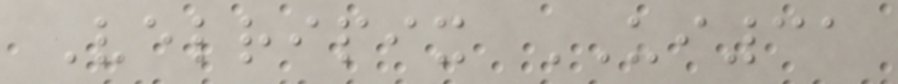Velripix UI31
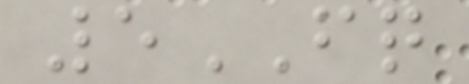5FQ
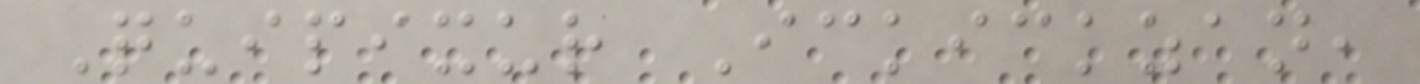Quipixur Ickickzan,
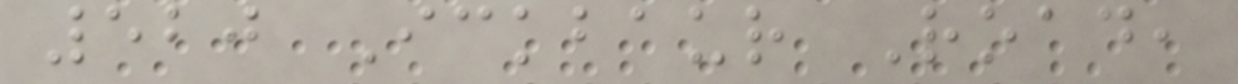520 Ickbaur Road,
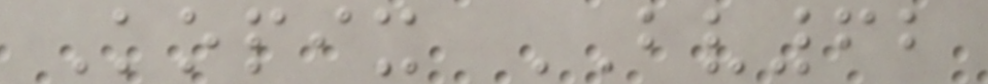Kopix BV62
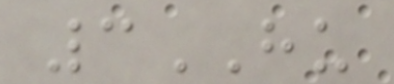3HU
